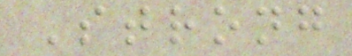Strong
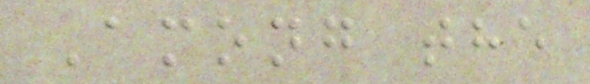Among the
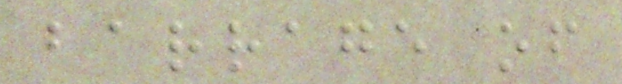barrage of
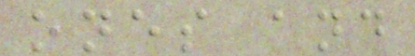ones and
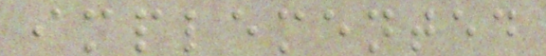implemented
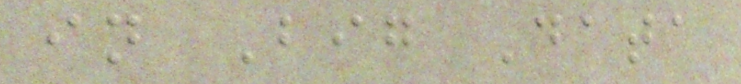in Big Data
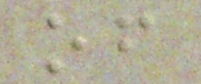of
